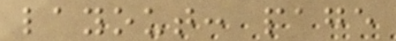layout: page
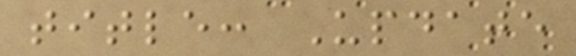title: Update
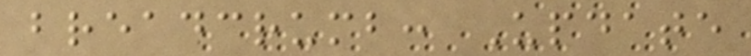breadcrumb: Update
